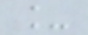_
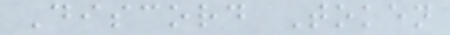Discord Token
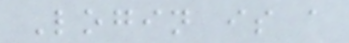Login is a
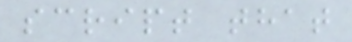script that
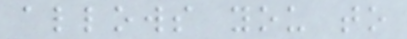allows you to
